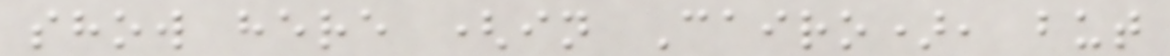show here (in Cairo), but
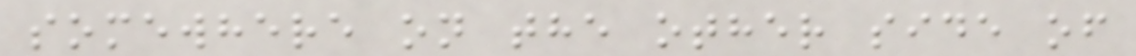somewhere on the other side of
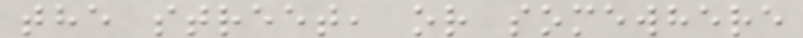the street, or somewhere
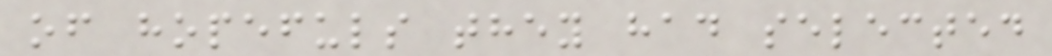of hopefuls they had selected
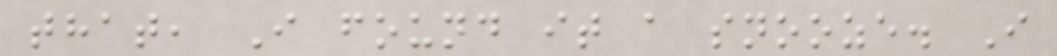that, I found it a snooze. I
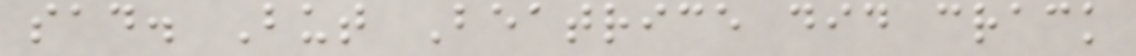sad. But Beatrice did crack
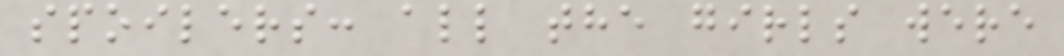spoilers: all the girls were
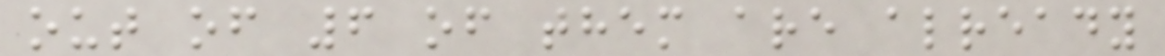out of 6 of them are already
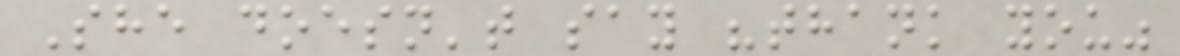She doesn't say "thank you"
